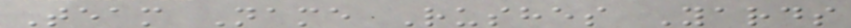Team Name Rushes Yards
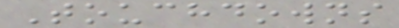Touchdowns
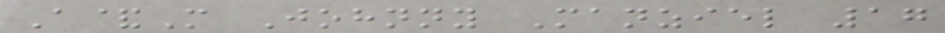A&M Johnny Manziel 17
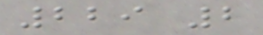229 2
